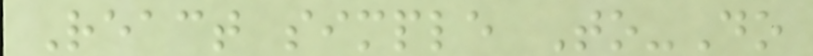React simple To-Do
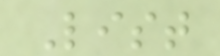List
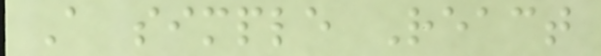A simple React
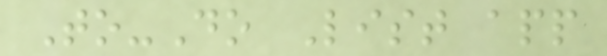To-Do List app
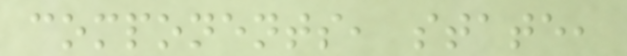components, state,
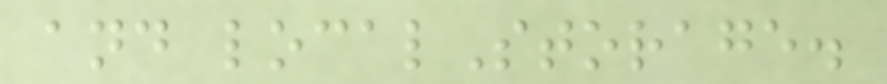and localStorage.
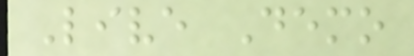Live Demo
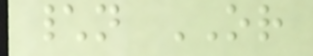\n OR
